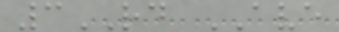3RD AVE
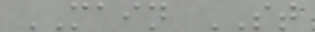MAIN ST
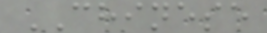CHINESE
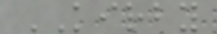KIRBY
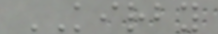KIRBY
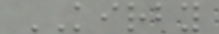KIRBY
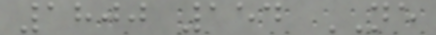1800 154 NE
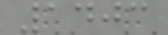1403
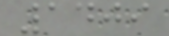1409
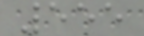555
